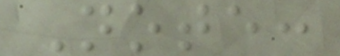Note:
